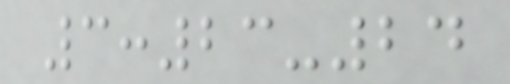3:23-24
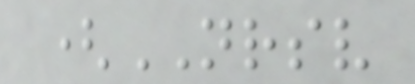(NRSV
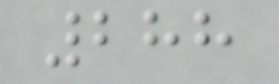288
